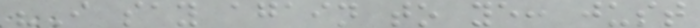"I say again to ye: just
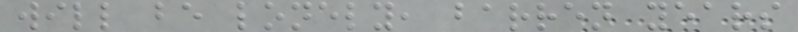will be lonely, barren years
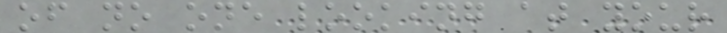of no one looking at your
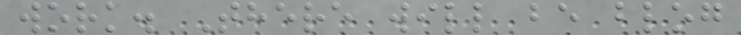work. There will be blog
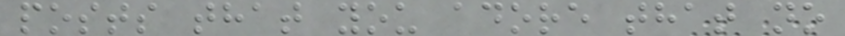posts that you adore that no
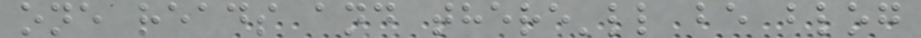one reads and there'll be blog
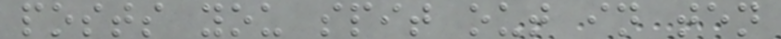posts you spit out in ten
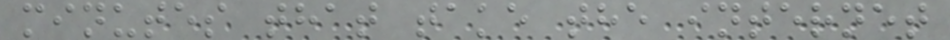minutes that take the internet
